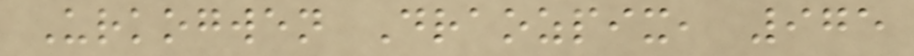Urkogwen Draozpix, 975
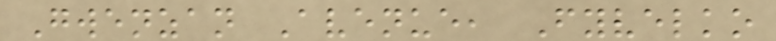Gwenzan Avenue, Fyvelko
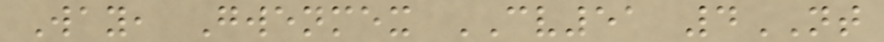Way, Gwenmex CV51 4NT
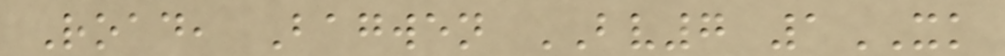Road, Bagwen BV7 1XK
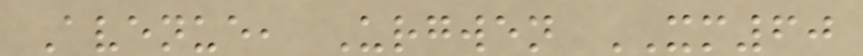Avenue, Urgwen XM60
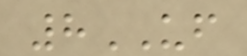8UF
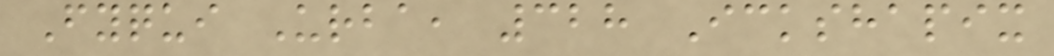Fyqui Urba, 328 Ickshapix
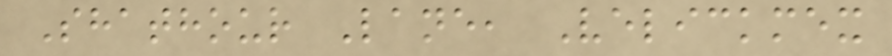Shathour Lane, Velickmex
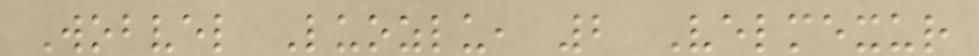Wobvel Luozlu, 2 Velmexur
